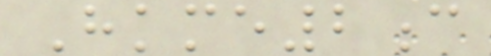Hkme2c
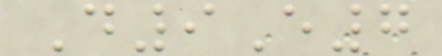D9E7
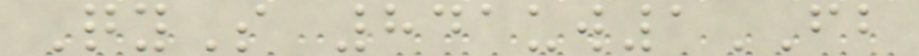QyS 841uw1FB
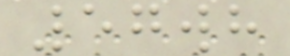57wh
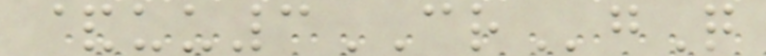&uu3CRgQ
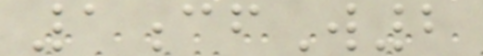1cfW2
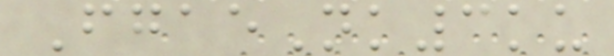FgaeNk3ku
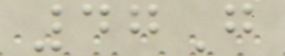47G
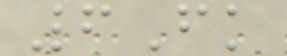6Fk
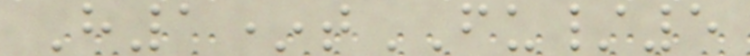H1*tFU/5
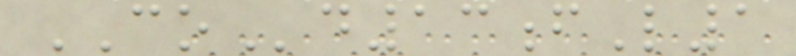COd13fL1
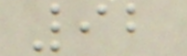92
